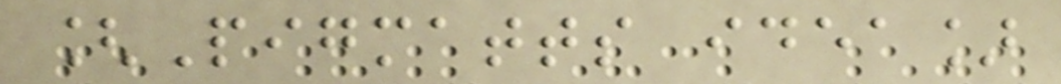[Pigmatts idea]
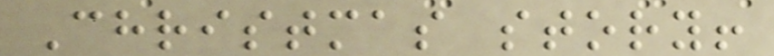Christmas story!
